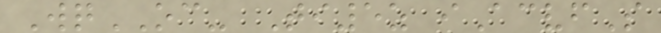WqOC- Ti5z iAcvfS
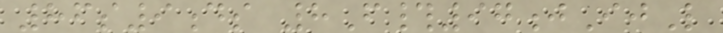86s9ds 8F#97jIjL
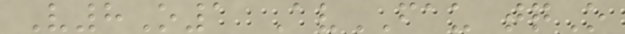V8O1 AvFAU tqO
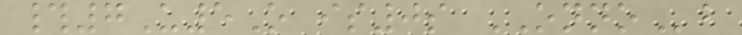#7U5O is0s ONNOb
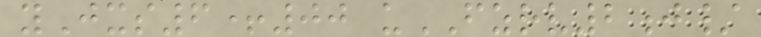yJxs6+00 uFZRV2j/
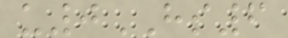u0HS6
